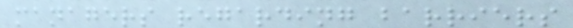managers regarding barriers
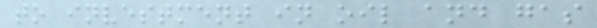to investment in oil and gas
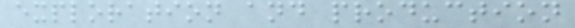exploration and production
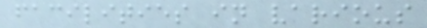facilities in various
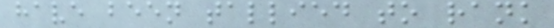have been tallied to rank
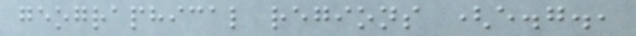geographical regions (e.g.,
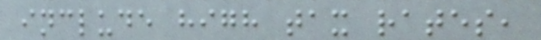include high tax rates,
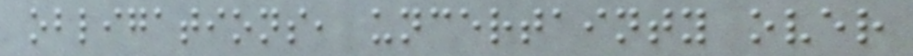obligations, uncertainty over
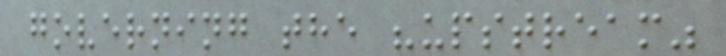governing the "upstream"
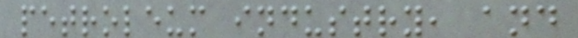petroleum industry, and
